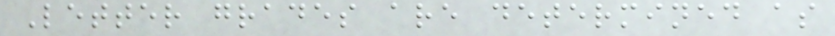Letter grades are determined as
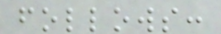follows:
